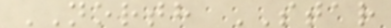NORTH STAR
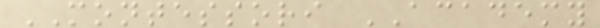MONTESSORI ACADEMY
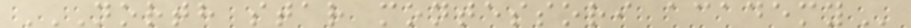NORTH STAR MONTESSORI ACADEMY
